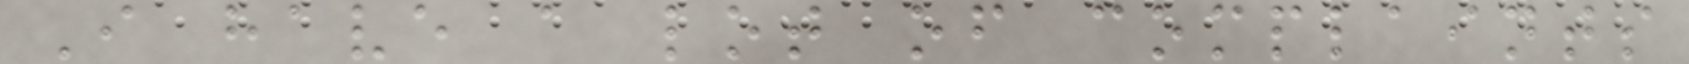I have a lot of complaints
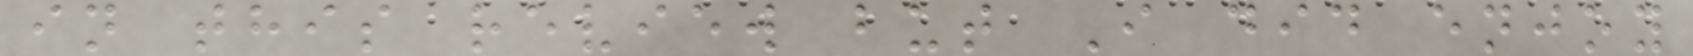in this review but I did enjoy
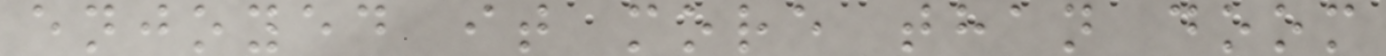enjoyed it more than doom
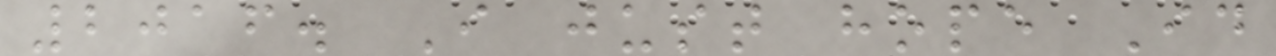2016. I just hope Id
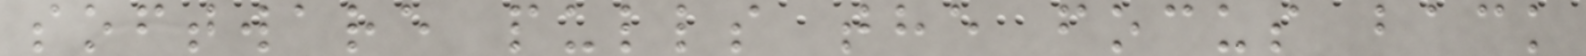software pulls the focus back
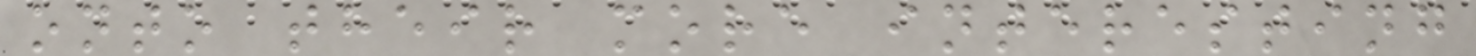onto their more interesting
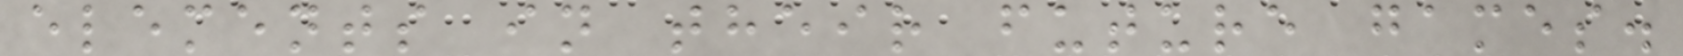elements in their future games.
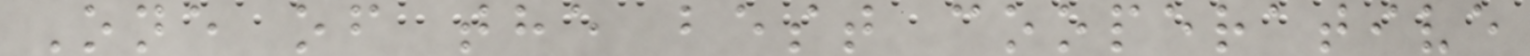One of the best cooperative
